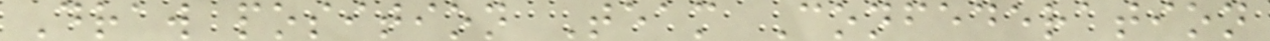Draw position Team Confederation
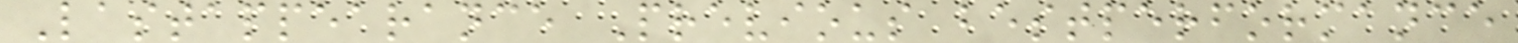Lastappearance Previous bestperformance
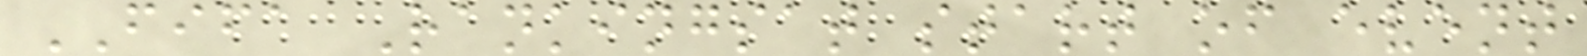FIFA Rankingsat start of event
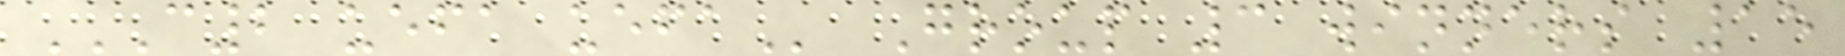C2 UEFA UEFA Group 3 winners 15
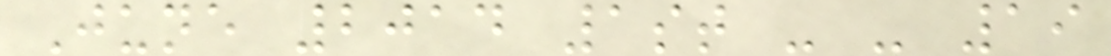June 2014 1st - - 19
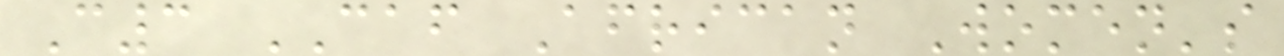C3 CAF African Women's
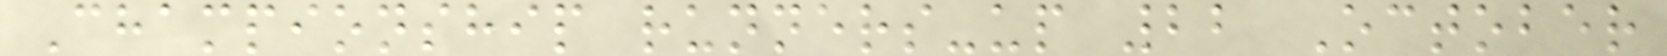Championship runners-up 22 October
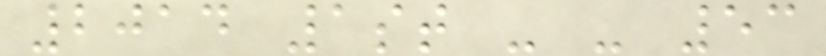2014 1st - - 53
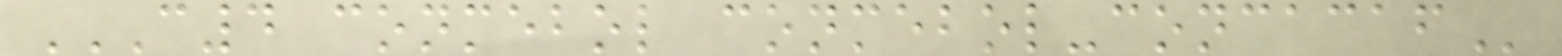C4 CONMEBOL CONMEBOL-CONCACAF
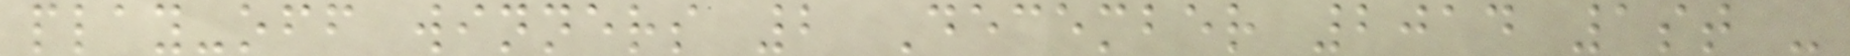play-off winners 2 December 2014 1st -
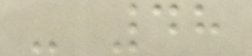- 48
